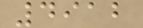4912
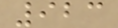923
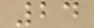24
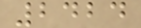2424
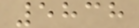5838
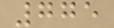775
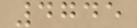4745
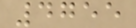4755
